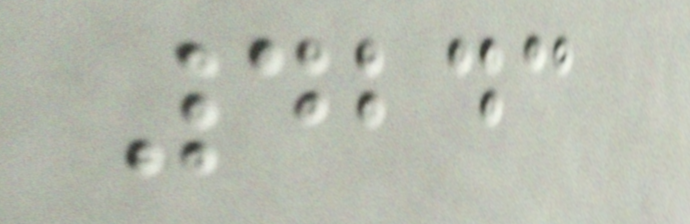4243
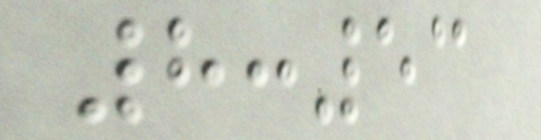8:53
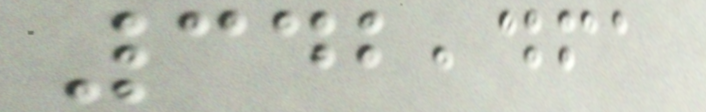342,461
